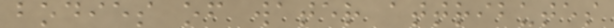bodies of water attributes
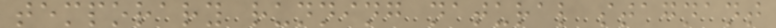temporary running natural stagnant
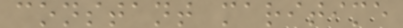constant maritime
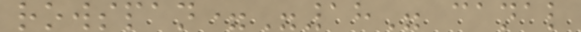rowspan="18" canal
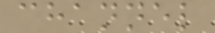channel
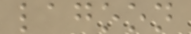lagoon
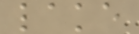lake
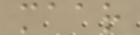maar
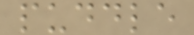puddle
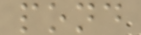pond
